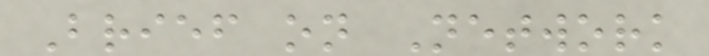Brief on Network
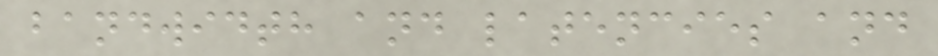bandwidth and latencies and
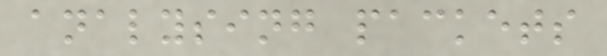analysing packets
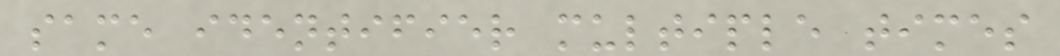same identifier multiple times
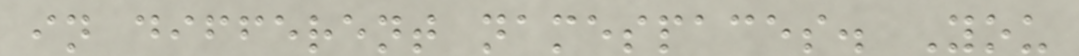in different namespaces. You
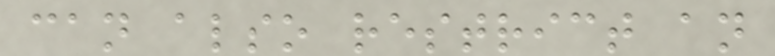can also restrict an
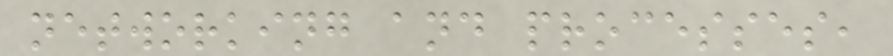networking and processes,
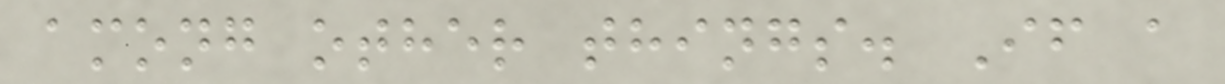among other things. If a
